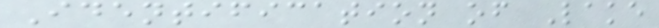Identification of Lake
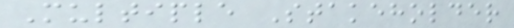Multiple Stakeholder
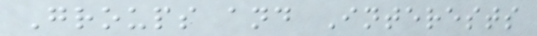Groups and Interests
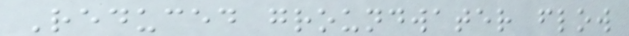Reduced groundwater flow
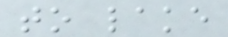to lake
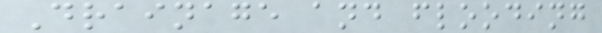Drainage and flooding
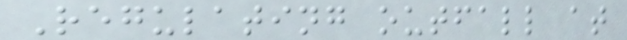Regulating outfall at
